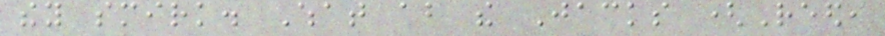they smirk. What about the Jacks (Reed,
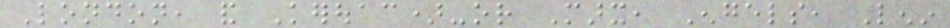London, and Kerouac)-or Marx, Engels, Lenin
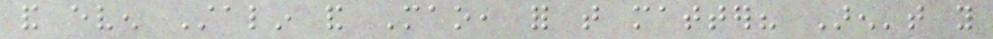and even Stalin and Mao, for that matter? Aren't you
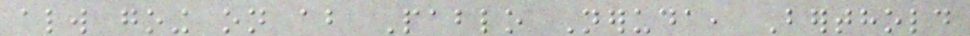always going on about Pablo Neruda, Berthold
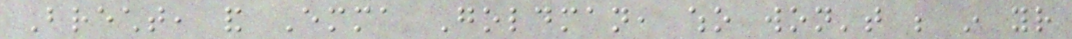Brecht, and Emma Goldman, who won't be in your
